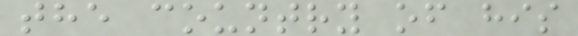the country of his
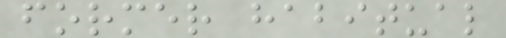former habitual
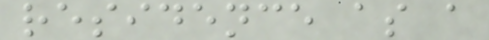residence as a
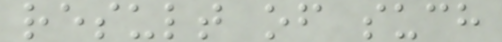result of such
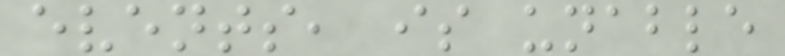events, is unable
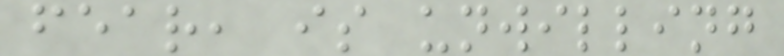fear, is unwilling
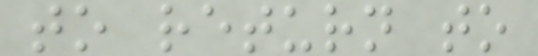to return to
